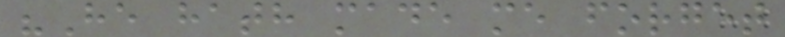"He hath made me forget
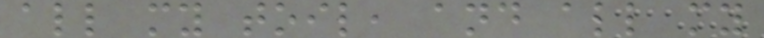all my toil, and all my
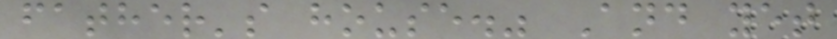father's house." And yet
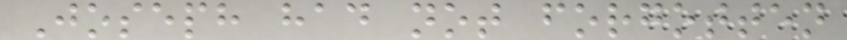Joseph had not forgotten
